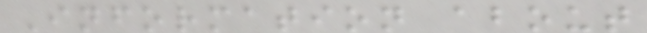Information about
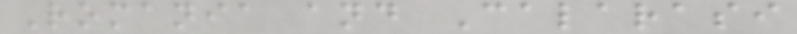Romania and Calarasi
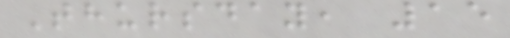Thursday, 15
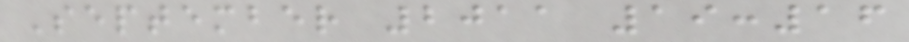September 2011 19:16
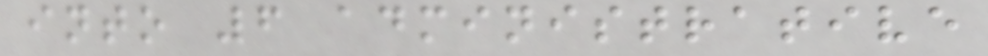into 6 administrative
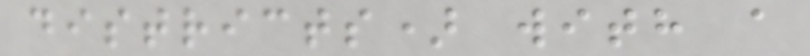districts) with a
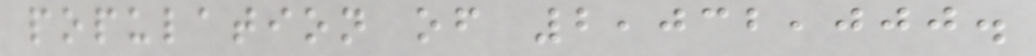population of 2,032,000.
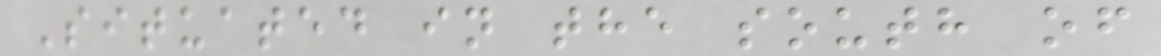Situated in the south of
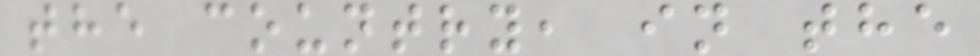the country, in the
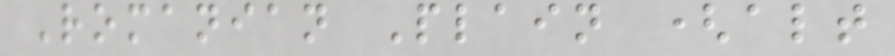Romanian Plain (alt
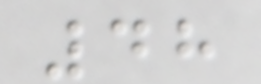48
